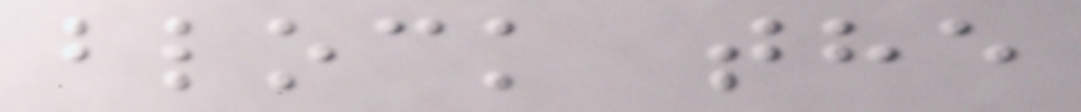block the
